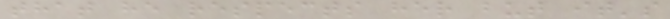that he respects her but it's
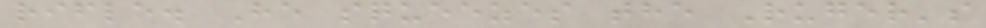rifle. He squeezes the Ruger's
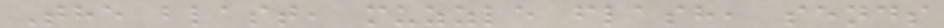The blast, muzzle flash, sends
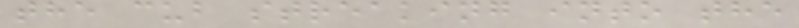the cub streaking into the
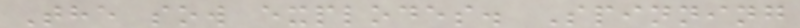The sow explodes. Spinning
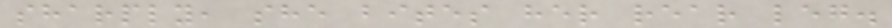sharply, she bites her rear leg.
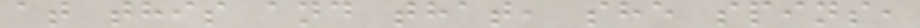at this and that, she spins,
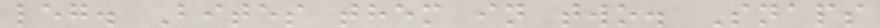leg. Bites them in two. Snaps
